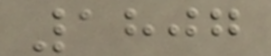1807
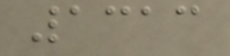1313
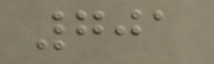701
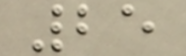25
